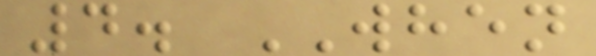4. WHEN
